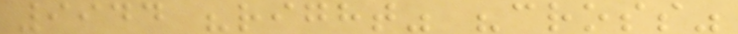9944 "right" "cross"
